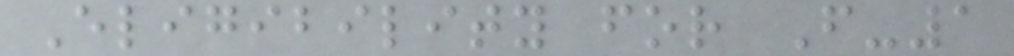Eligibility for F-1
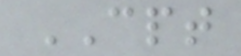CPT
